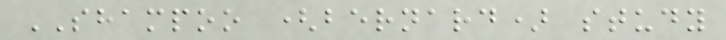SHAMPOO (bernard) study
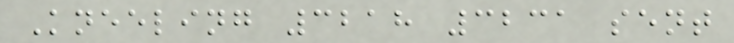Kneeling 3218 3231 sent
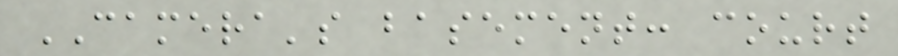CAMERA's basement: court
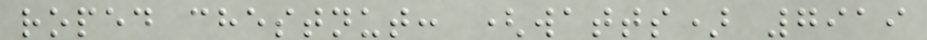roped chestnut: (watts) 7919
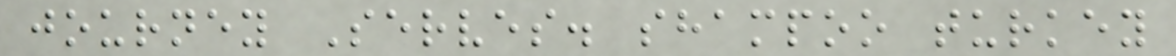journey Serves. shampoo turkey
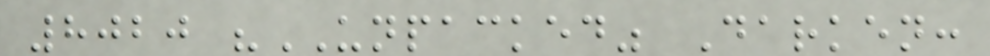8020 "UNPACKED" Darken:
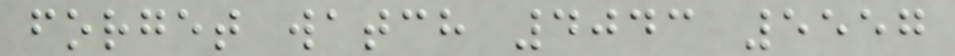forget watch 4043 5557
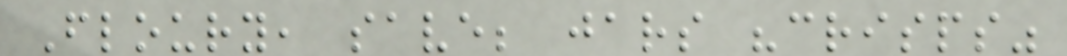Floury, save; jars "crisps"
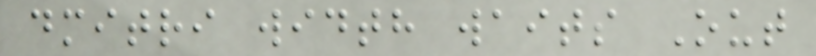dmitri width waits Out
